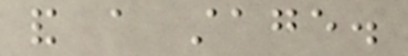and a stage.
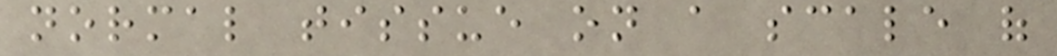normal tissue on a scale of
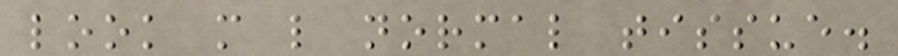look more like normal tissue.
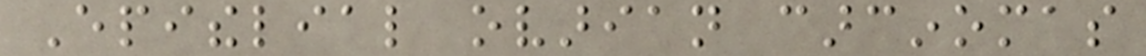Epithelial ovarian carcinomas
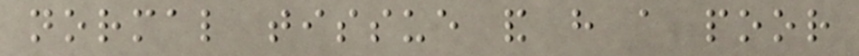normal tissue and have a poor
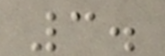3.
